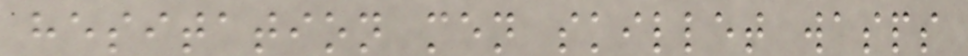hesitation men skillet wasps
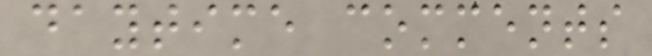daytime comments
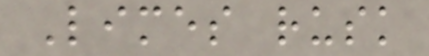Limes rusk
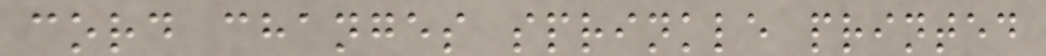cord changes sprinkle printed
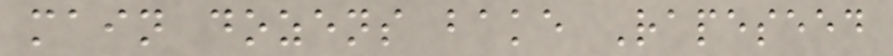main dozens bake Rapeseed
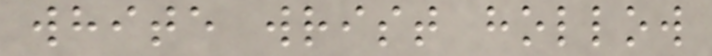white wrist hollow
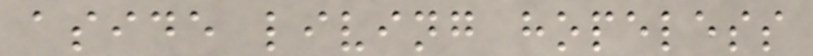aside living hopeless
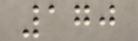170
